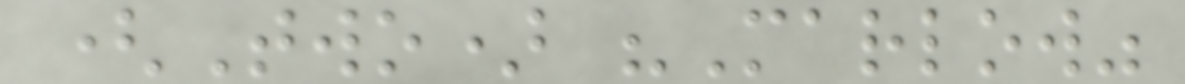(Two) "Marlow"
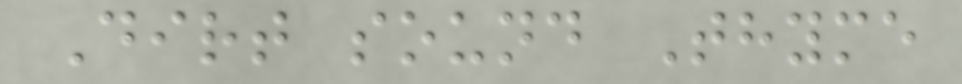Dirt sound Thyme
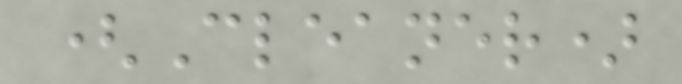(Cleaner)
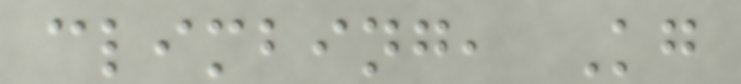climbing, Kg
